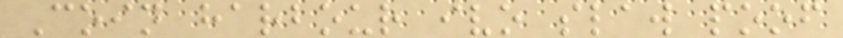Coin harbour ivo slaw poof
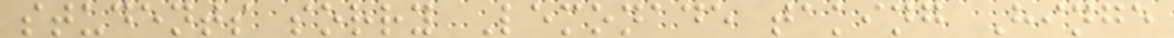students sorry Lemonade taking Hinge
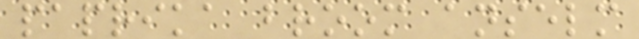paprika broom anselm
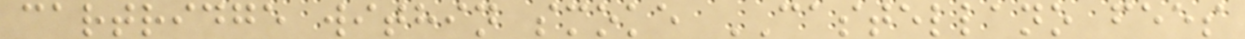cartridge within smoke CASTELLANO fees
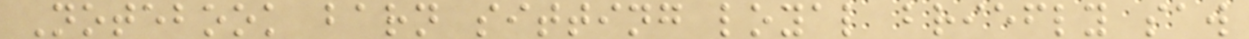Notebook barn sitting loyal briefly saw
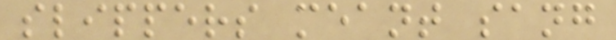slippers meant sang
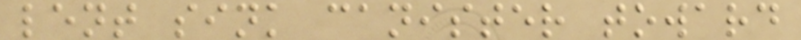lent sink canister toward
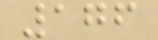176
